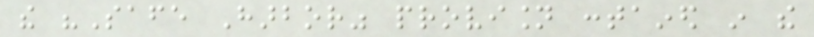the "Safe Harbor" provision contained in the
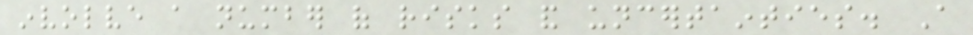involve a number of risks and uncertainties. A
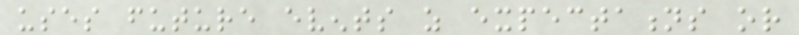uses future events as expectations or
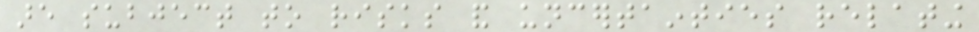are subject to risks and uncertainties relating
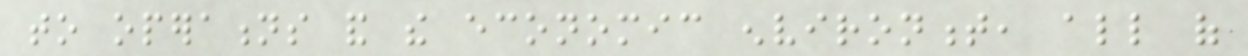to operations and the economic environment, all of
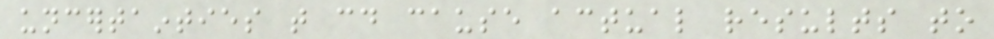uncertainties that could cause actual results to
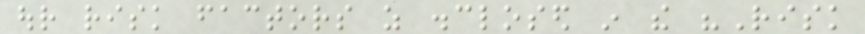our risk factors as disclosed in the "Risk
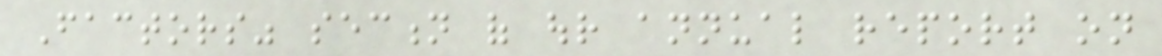Factors" section of our annual report on
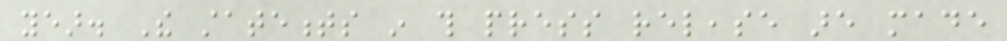year. The statements in this press release are made
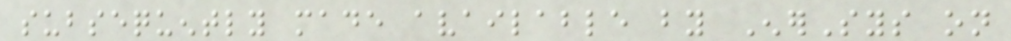subsequently made available by EnerSys on
